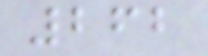262
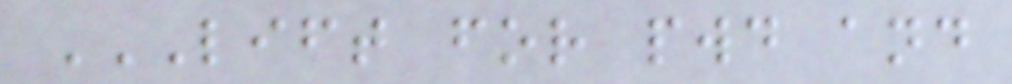LIFT FOR PWD AND
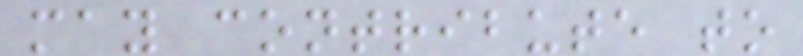may contribute to
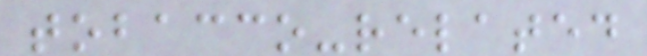tobacco-related
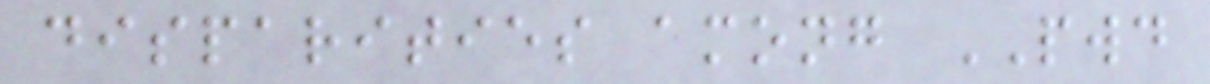disparities among PWD
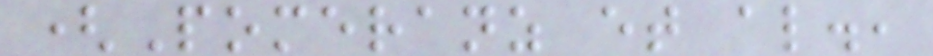(Pomeranz et al.,
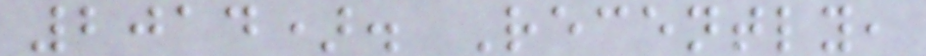2014). Recently,
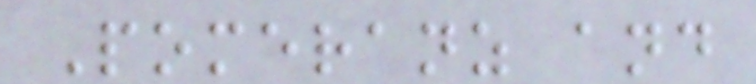Pomeranz and
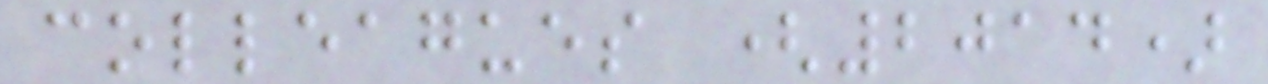colleagues (2014)
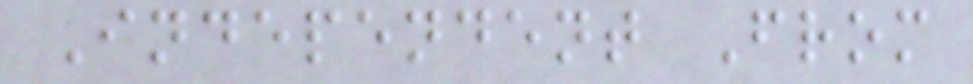Independent From
